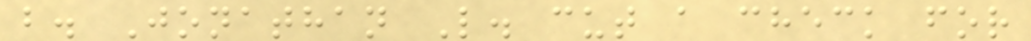b. Jonathan L. cut a check for
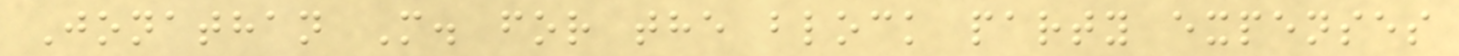Jonathan M. for the block party expenses
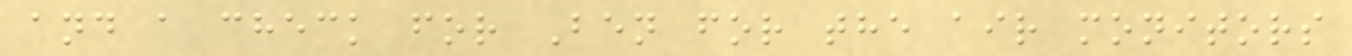and a check for Ben for the air monitors
